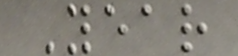Year
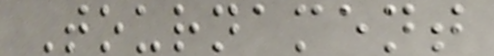Tournament
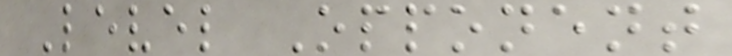Level Opponent
